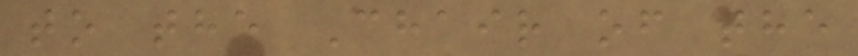to the Chair of the
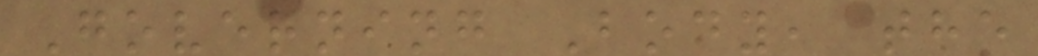Governing Body, the
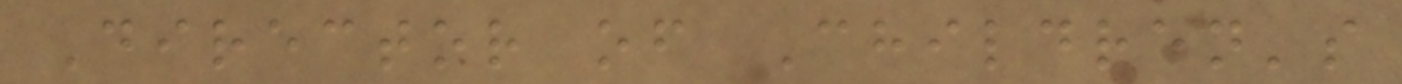Director of Children's
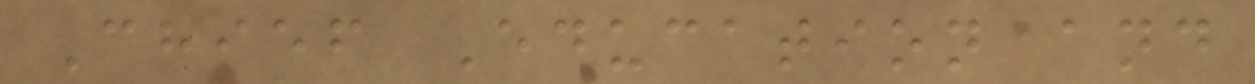Chief Education and
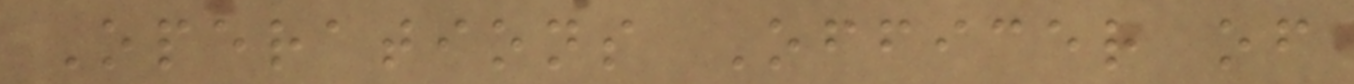Operations Officer of
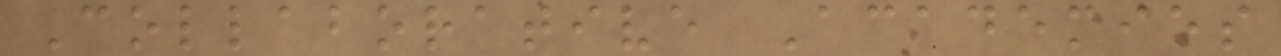Collaborative Academies
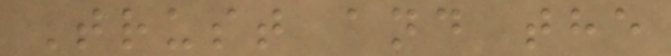Trust and the
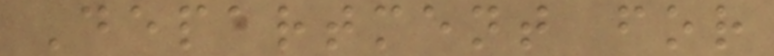Department for
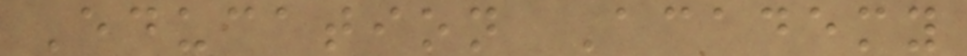Education Academy
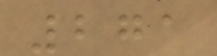271
